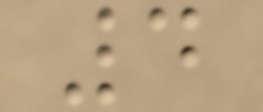4
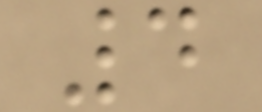4
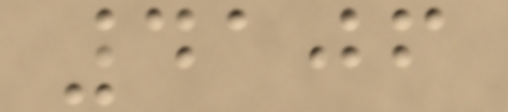4106
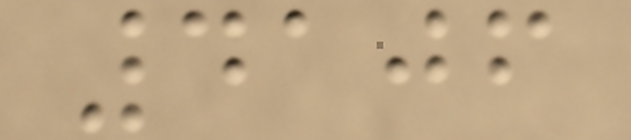4106
